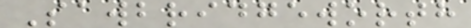Sawbridgeworth
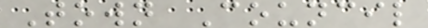Town Council
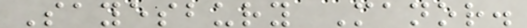Sayesbury Manor.
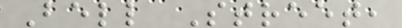Bell Street,
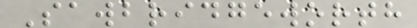Sawbridgeworth
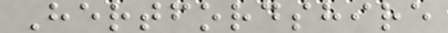Hertfordshire
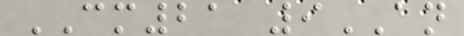CM21 9AN
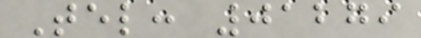Tel: 01279
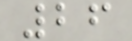26
